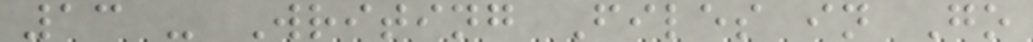13 - Writing Files in Go
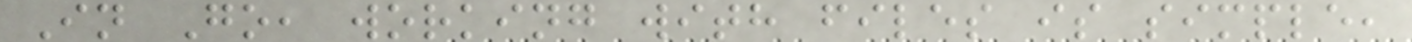In Go, working with files is simple,
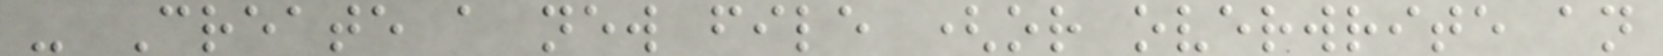- Create a new file (or overwrite an
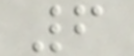6
